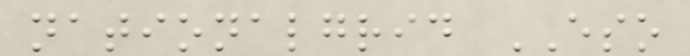nationalgrid ESO
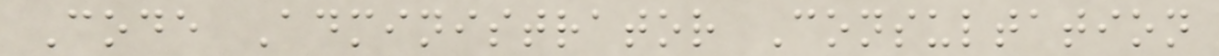Code Administrator Consultation
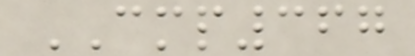CMP367
